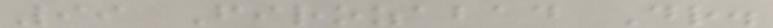99 Firozabad Dr.
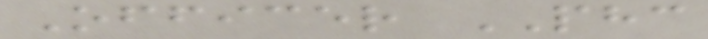Officer PHC
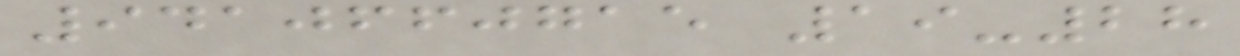9410660715 19-28
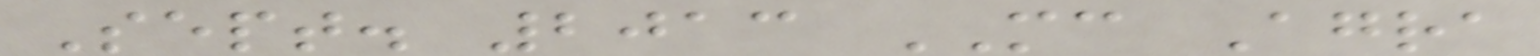Sept. 2013 MC Agra
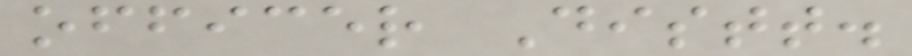officer Distt.
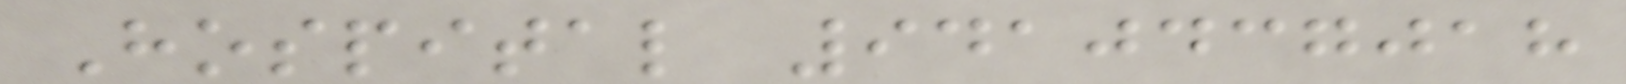Hospital 9410437018
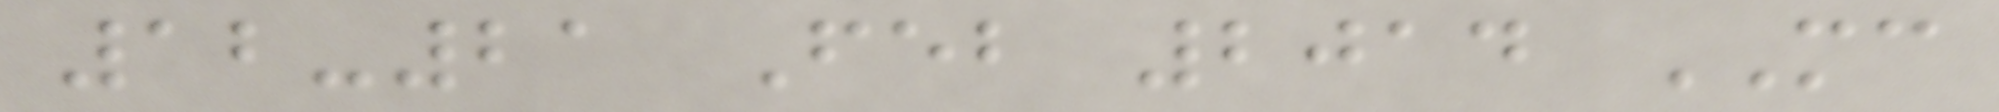12-21 Feb 2014 MC
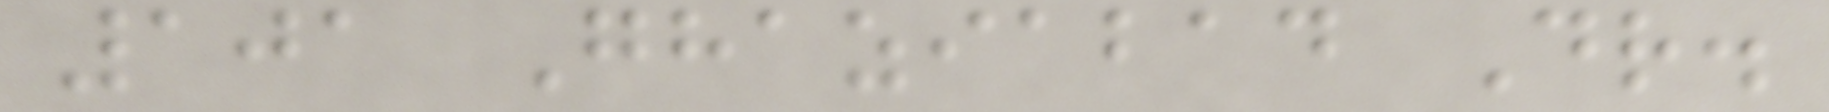101 Ghaziabad Dr.
